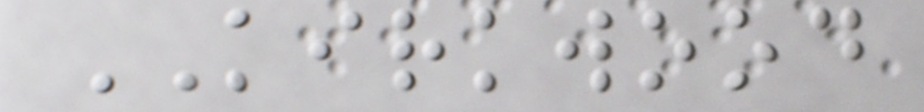KIRKWOOD
